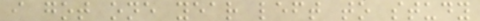i got one year left to study
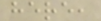here,
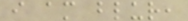i am blur,
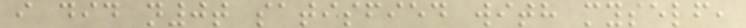i did n0t satisfied with myself,
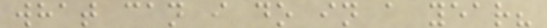what can i do in a year?
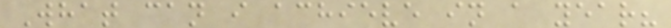What can i achieve in a year?
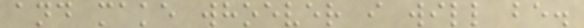and make whoever i will be.
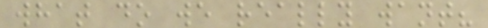what do we really want?
